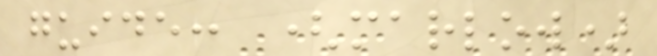guide: (marlow)
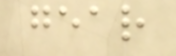gear
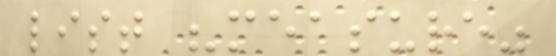list "measure"
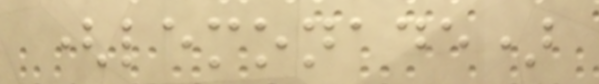(lemonade)
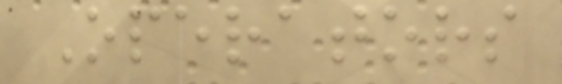Operators
